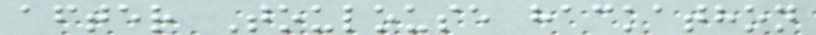after Toulouse hackathon
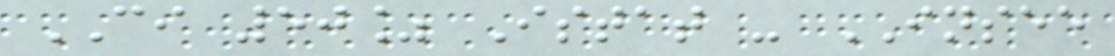CI 50% Istat - INSEE
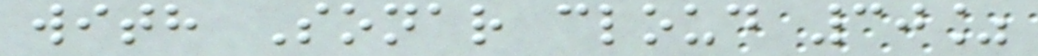with Sonar cloud 30%
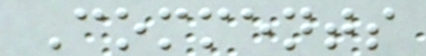Comments
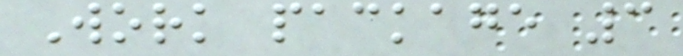Work package 3
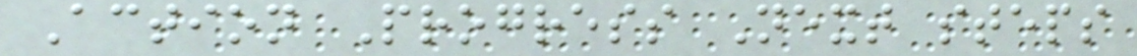Action Progress Next steps
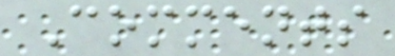Comments
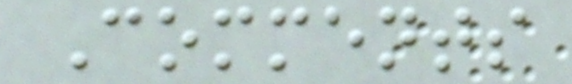Comments
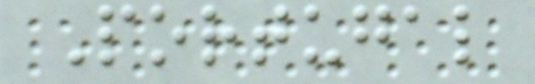Portugal
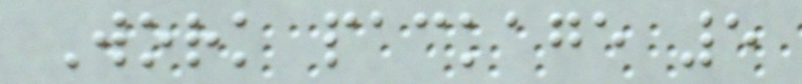Work package 5
